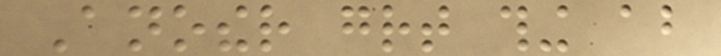Another great thing about
